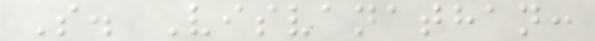S. Visvanathan:
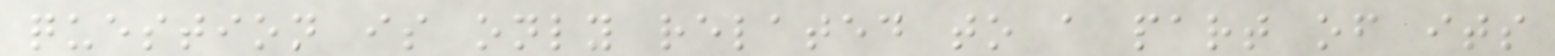question is only related to a part of its
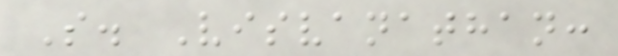S. Visvanathan:
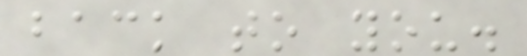back to you.
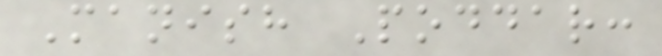Manish Poddar:
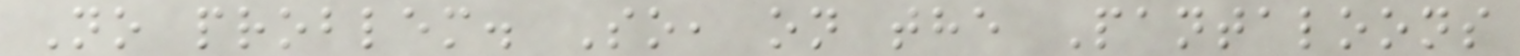No problem. So, on the Pantaloons
